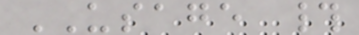USAGE #
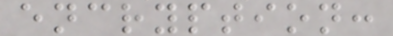encryption:
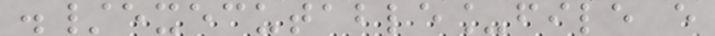./executable_file e
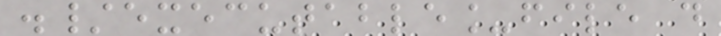./executable_file d
